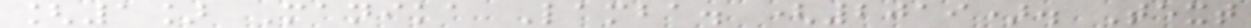[1] Manika Lamba. (2019). Text
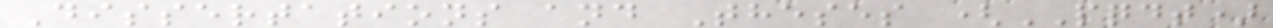Dissertations and Theses (PQDT)
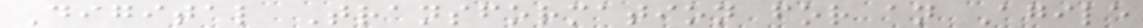Digital Transformation for an Agile
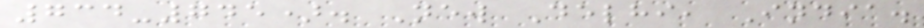734-745). New Delhi, India.
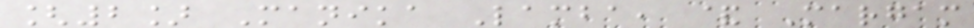[2] Manika Lamba, & Margam
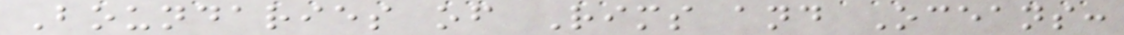Boundaries of Rims and Oceans:
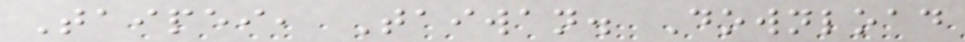Taipei, Taiwan. Download
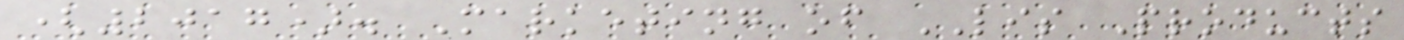(2017). Marketing of LIS Products
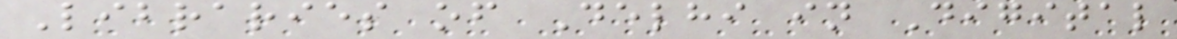Libraries of Delhi in Digital
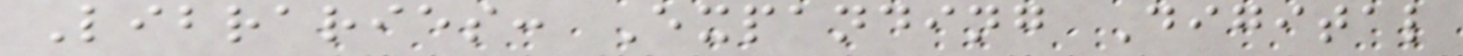Libraries: Expanding Digital
